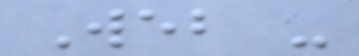Web -
